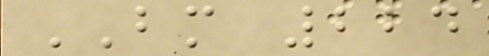BM 224
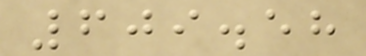609.58
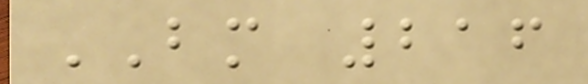BM 216
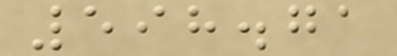598.71
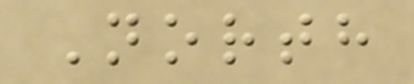North
